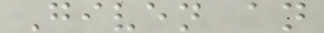Given an
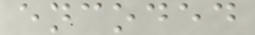encoded
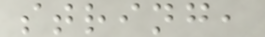string,
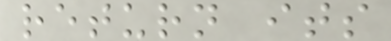return its
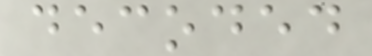decoded
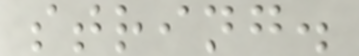string.
